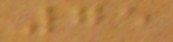75
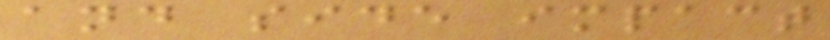and side impact
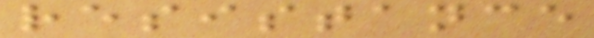resistance
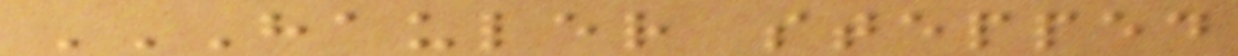HAULER STEPPED
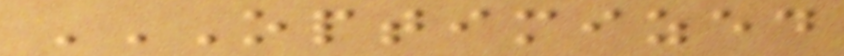OPTIMIZED
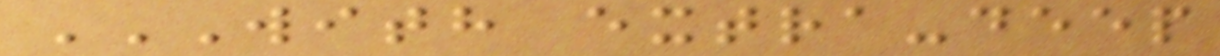WITH EXTRA-DEEP
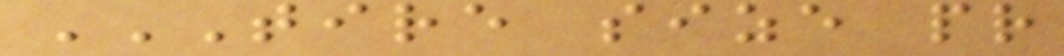TIRE SIZE PR
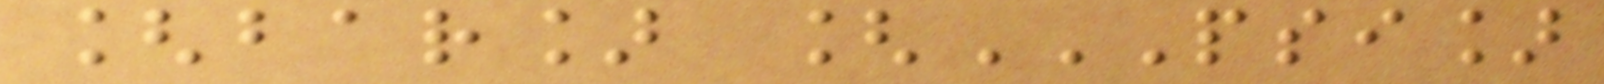[bar] [PSI]
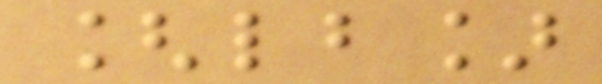[lb]
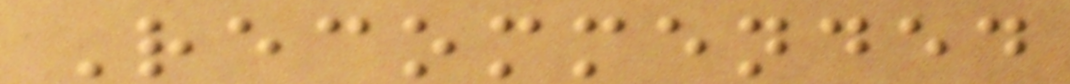Recommended
